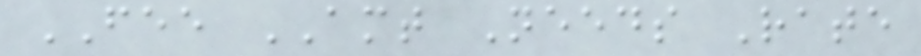FEE AMT Needs Rate
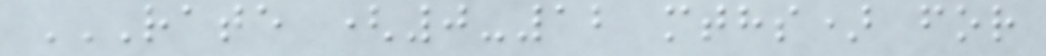RATE (0-12 MTHS) FOR
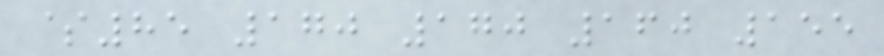$85 170 170 160 155
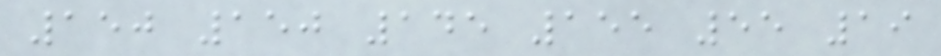150 150 145 155 55 19
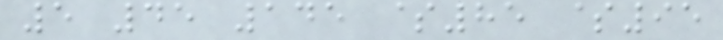5 45 145 $85 $95
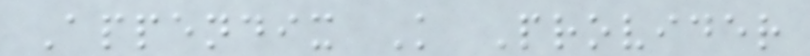Appendix K Provider
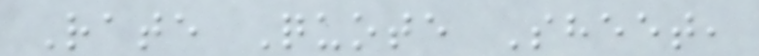Rate Quote Sheet,
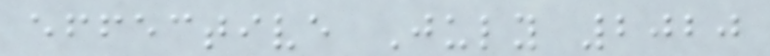effective July 2020
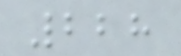228
